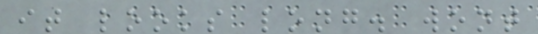it looks long. wont
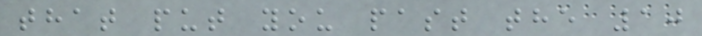that put you past the 10
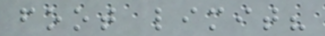foot limit?
